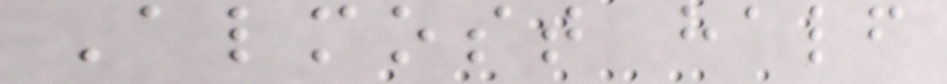Almost half
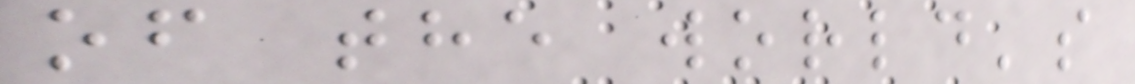of the world's
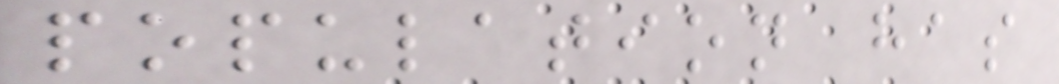population has
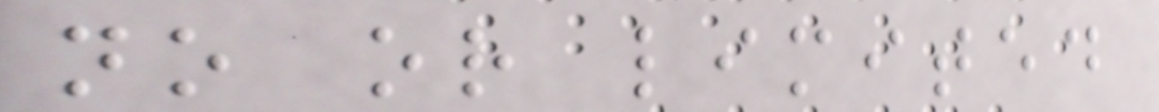no or limited
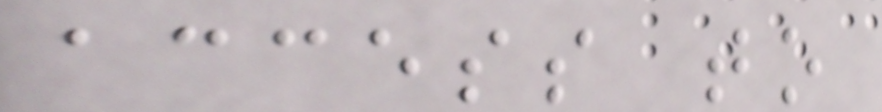access to
